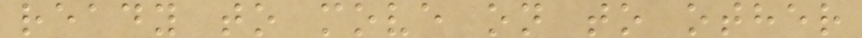ready to move on to other
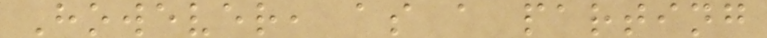However, as a parting
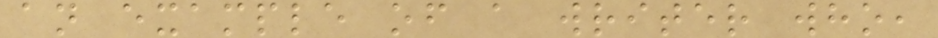an example of a writer who,
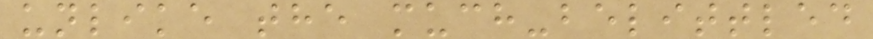unlike the much-belittled
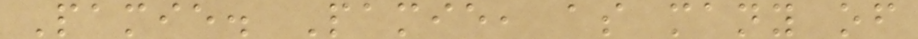Pamie. Pamie, as many of
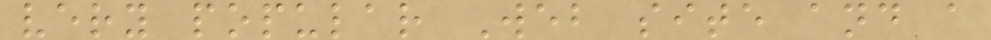very popular Web site and a
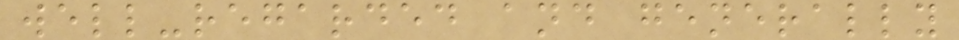well-regarded and generally
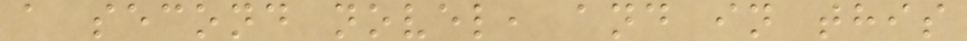a second novel, and in this
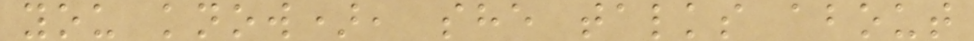you know), she talks about
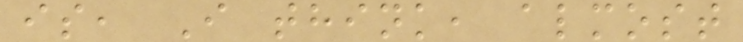is, I think, almost
